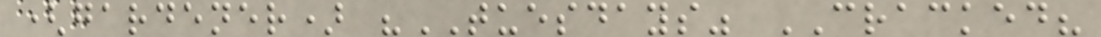(gardener) "TUESDAYS" CRACKED?
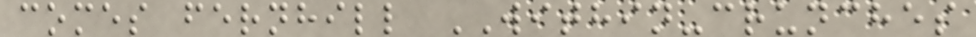comes fernhill WITHIN-crunches
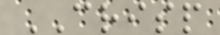CRISP
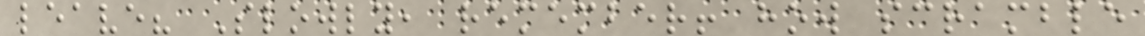leave? Slowly, remember! how scramble
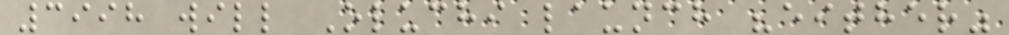3998 will Oluchi launch "either"
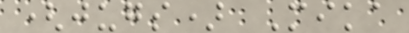(jugs) Mika
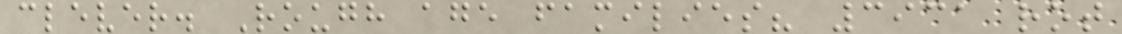clever. Rough age families? 3931 rot
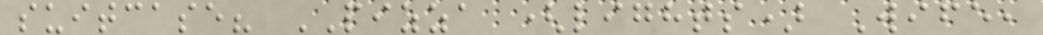suitcase? PIZZA (lights) Wife,
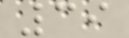39
